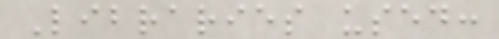Libraries used:
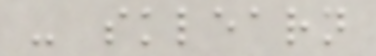- sklearn
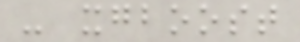- xgboost
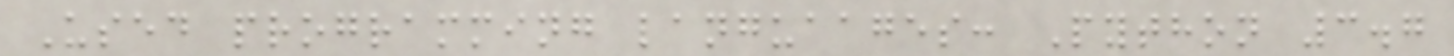Used programming languaages: Python 3.7
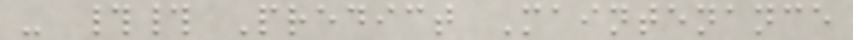- ## Predict Maintenance
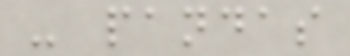- pandas
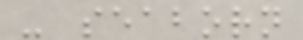- seaborn
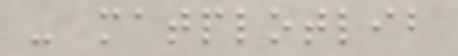- matplotlib
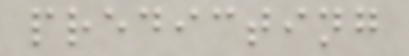predicting
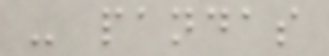- pandas
